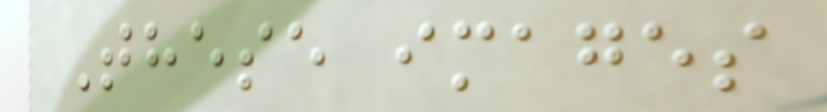These images
